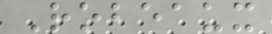Robeaux
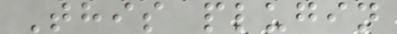This plugin
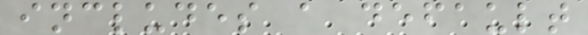includes a default
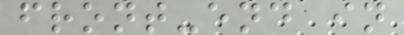front-end in
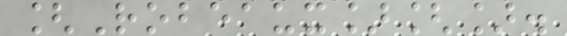[Robeaux][].
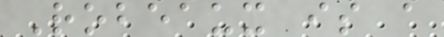Robeaux is a
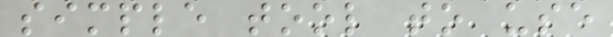simple tool to use
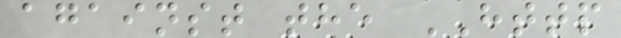against the HTTP
